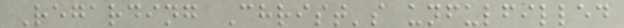Regarding Christ's unfulfilled
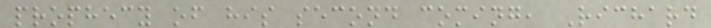prophecy of his second coming, Richard
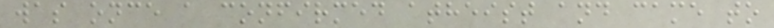was once a confirmed atheist and came to
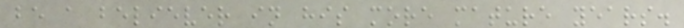be a believer in his more mature years.
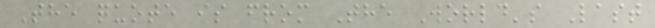The quote is from The World's Last
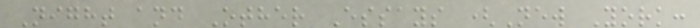Night and Other Essays (New York:
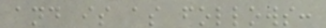and is as follows:
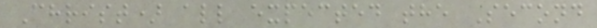Christ) all expected the Second
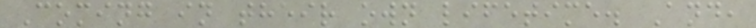Coming in their own lifetime. And,
